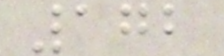172
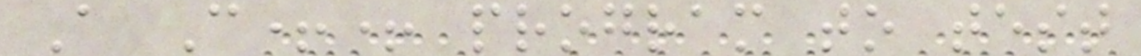A C++ program to test
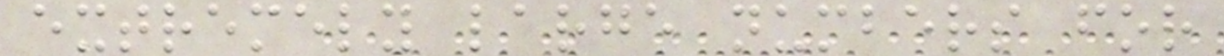extremely large numbers for
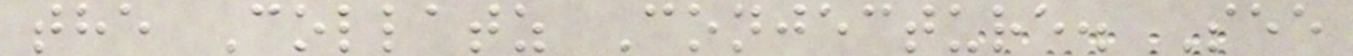the Collatz Conjecture. See
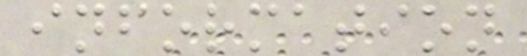information
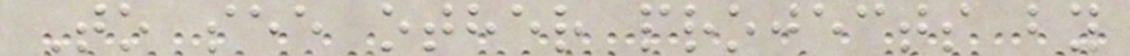To see other projects by
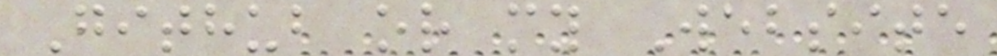Github or my Website
